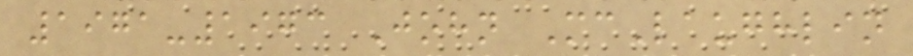1971-1973 John McLaughlin
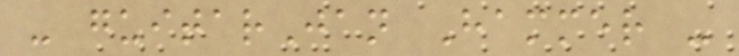- guitarJan Hammer -
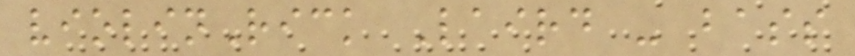violinRick Laird - bass
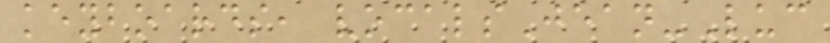keyboards, vocalsJean-Luc
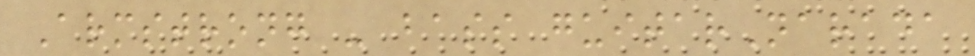Armstrong - bass guitarNarada
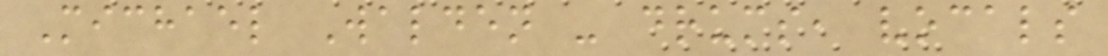Michael Walden - drums, vocals
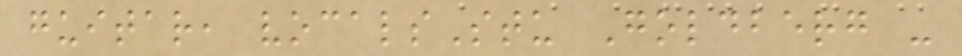guitar, vocalsStu Goldberg -
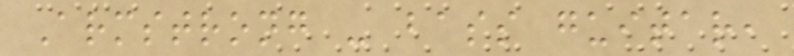Armstrong - bass guitar,
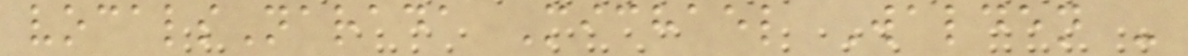vocalsNarada Michael Walden -
